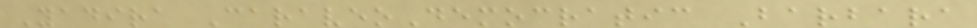Yadira CaraveoDemocratic Barbara
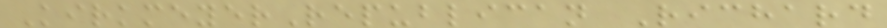KirkmeyerRepublican Richard
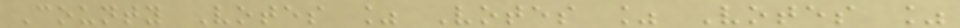County Votes % Votes % Votes %
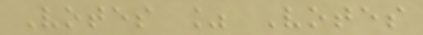Votes % Votes
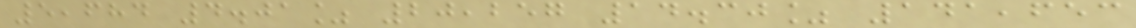5,684 4.01% 20,257 14.30% 141,653
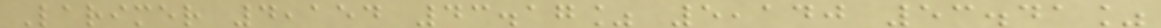Larimer 4,154 43.17% 5,140 53.41%
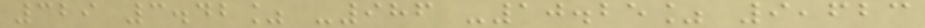329 3.42% -986 -10.25% 9,623
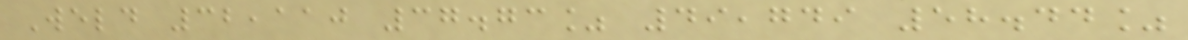Weld 32,110 37.73% 49,749 58.44%
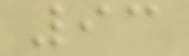93
